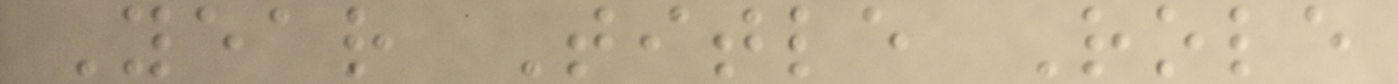Year Title Role
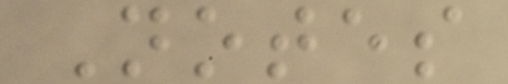Notes
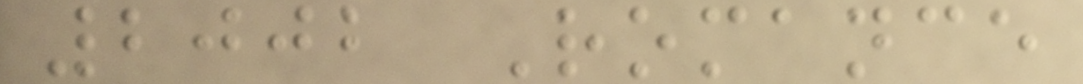2002 Romance
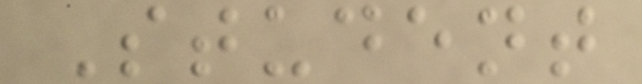Student
